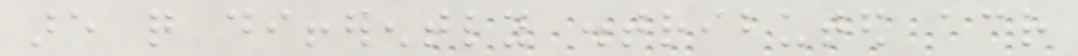are quite differently distributed across
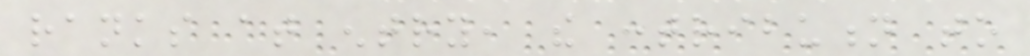ranks at entry, the contribution to
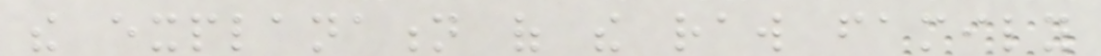the explanation of the raw family
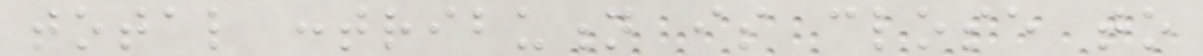total contribution is close to
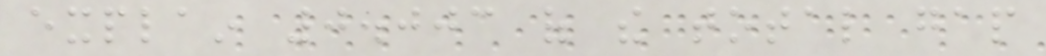explain 0.003 of the total gap
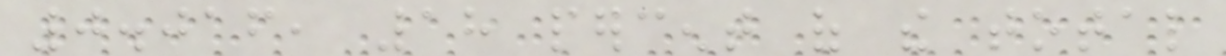0.016, 18 percent of the total
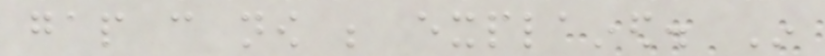gap can now be explained. In
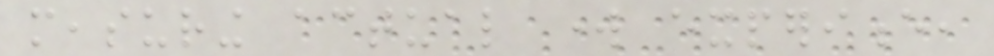measuring actual work experience,
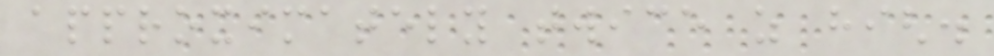approximately twice as high.
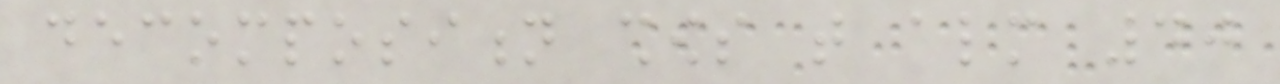decomposition shows that almost 40
